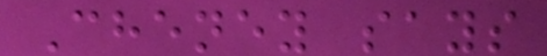Cheney says
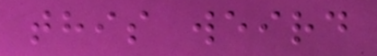this weird
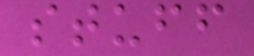stuff
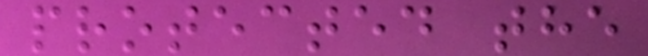protected the
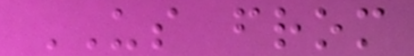US from
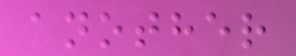another
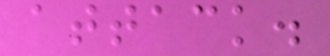attack.
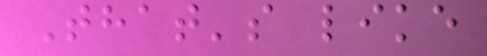That's like
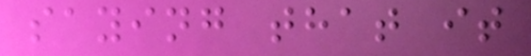saying that it
